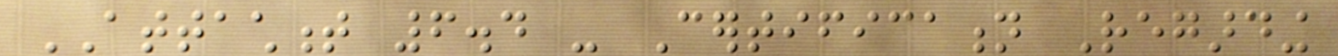ATTACHMENT 6.4 - Certification Regarding
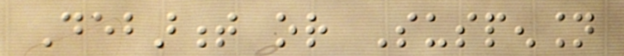Debarment or Suspension
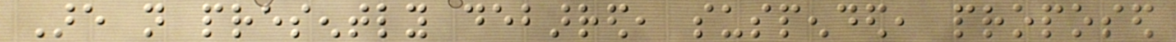Are not presently debarred, suspended, proposed
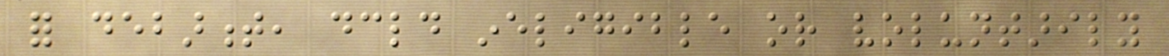for debarment, declared ineligible or voluntarily
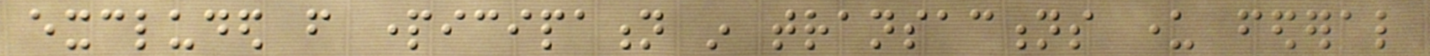excluded from participation in transactions under federal
